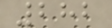282
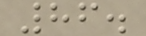86.
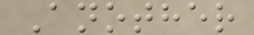Another
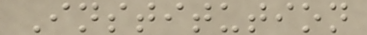Institution
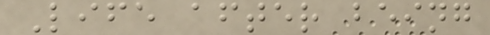Life after being
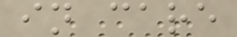in care
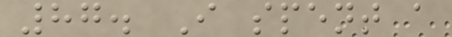87. I spent a
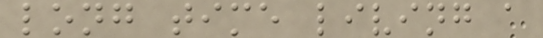long time living a
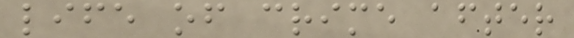life of crime after
